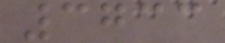3733
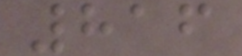816
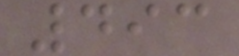493
